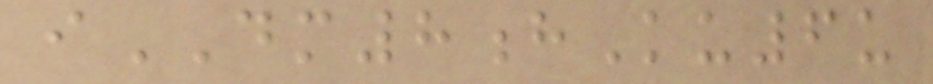iDM8hKu6u
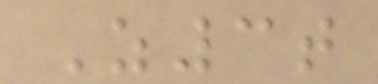Z3t
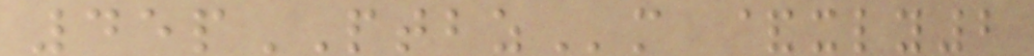45pPTBZm &xly2
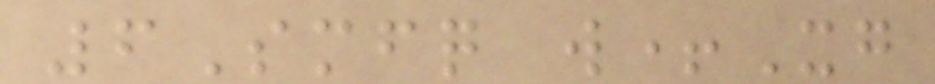6Smfq w+Xg
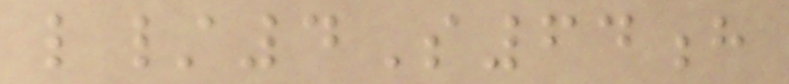l/4S64h
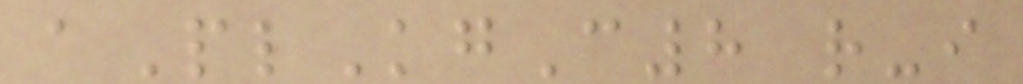aPlKgC8 r-i
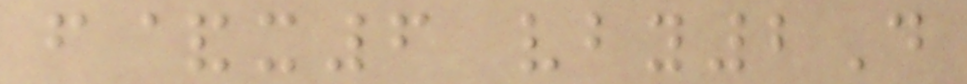f&x6 vby2D
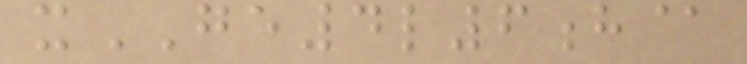xGE4l6h@
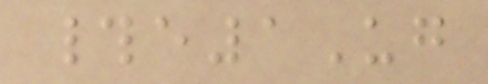#e1Ug
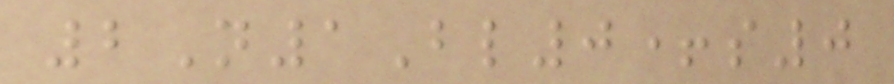2N1Bl0+s0
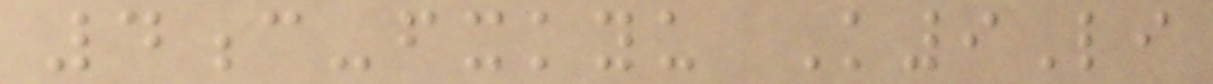4c-fxkyu K9Li
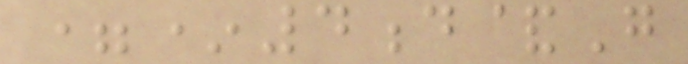=*4d&G
